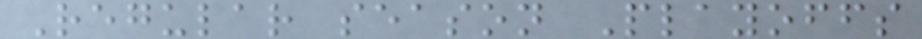Regular season Playoffs
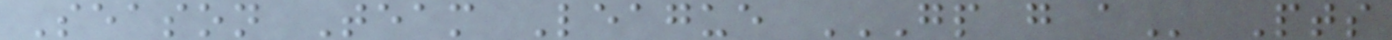Season Team League GP G A Pts
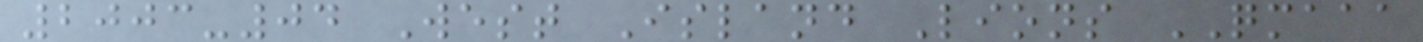2003-04 West Island Lions QMAAA
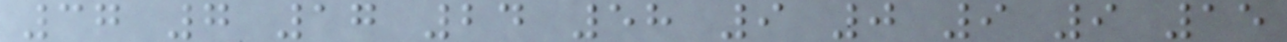37 7 17 24 58 9 0 9 9 15
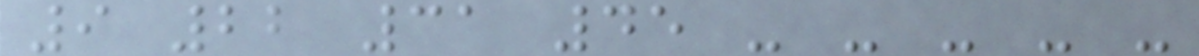9 22 31 45 - - - - -
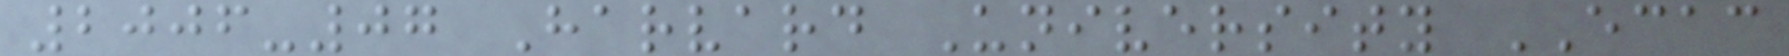2006-07 Harvard University ECAC
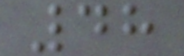48
